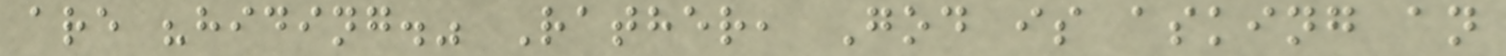are "hiding." Rather, God is asking an
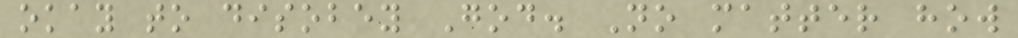okay to disobey God. No matter how
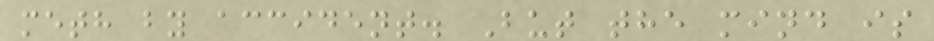meth by accident. But the mind is
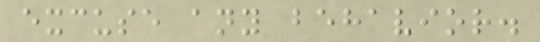excuse any behavior.
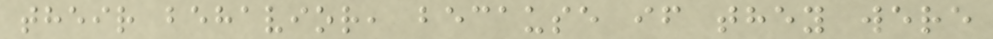their behavior, because if they were
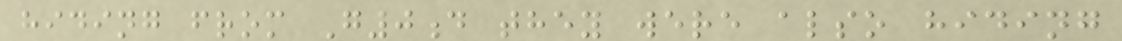hiding from G0d they were also hiding
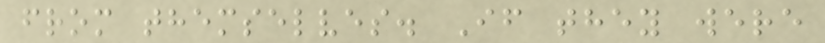from themselves. If they were
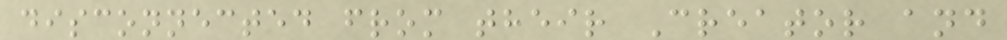disconnected from their Creator and
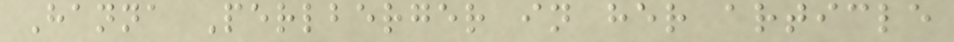Hanna Perlberger in her article
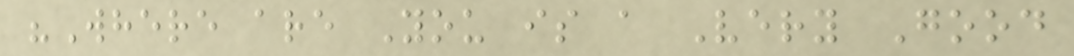"Where are You is a Very Good
